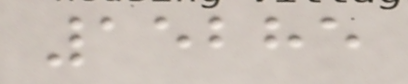15285
